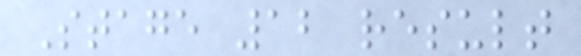Stage 12 result
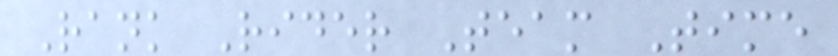Rank Rider Team Time
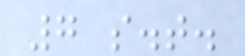7 s.t.
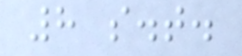8 s.t.
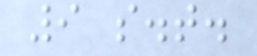9 s.t.
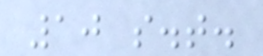10 s.t.
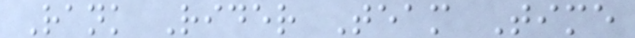Rank Rider Team Time
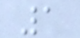1
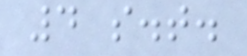4 s.t.
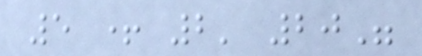5 + 2' 20"
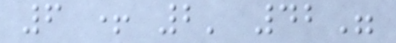6 + 2' 42"
